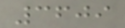3609
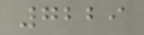7229
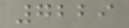7229
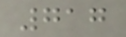717
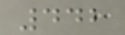442
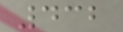432
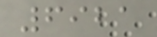6921
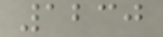1230
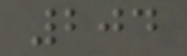204
